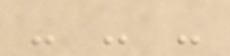- - -
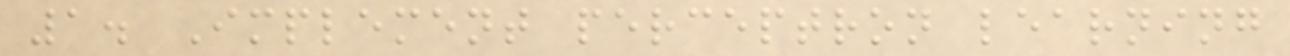1. Implement perceptron learning
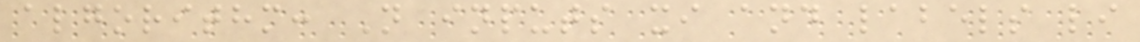algorithm: N inputs xi and labels li
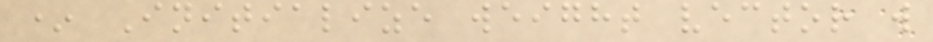* Initialize weight vector w
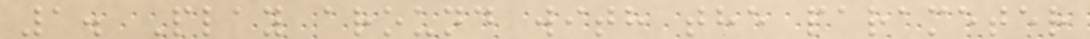1. Play around with the parameter
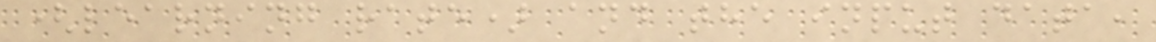(learning rate) and the input data,
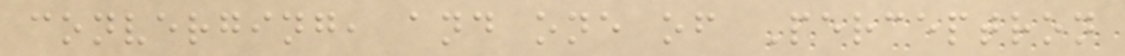converging, and one of Perceptron
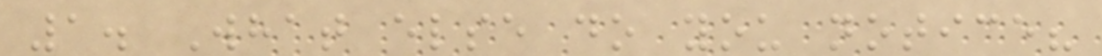1. What else do you notice?
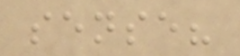sense?
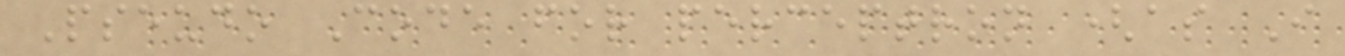Pseudo Code for perceptron (as I
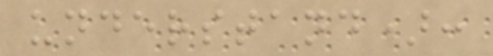understand):
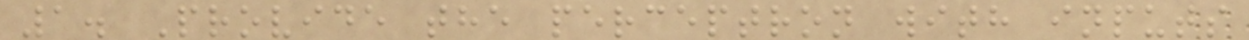1. Provide the perceptron with inputs
